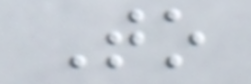To
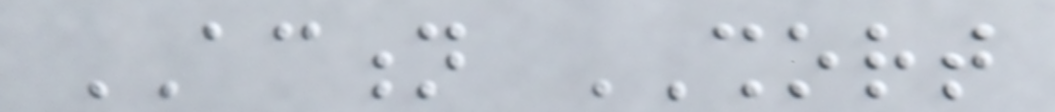ACTION SHORT
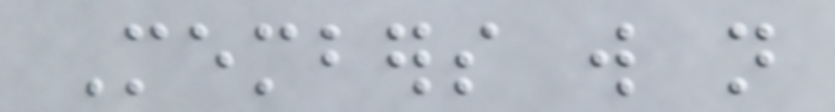Members will not
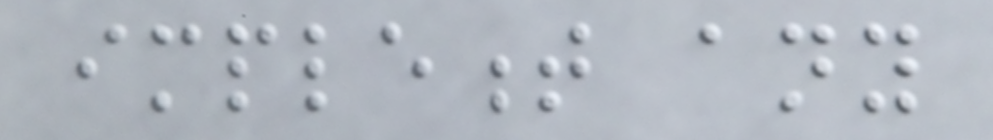implement any
